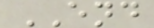END
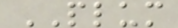PLUM
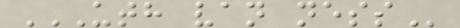UTH VAN NESS
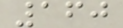160
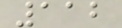112
